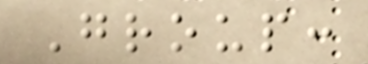Group:
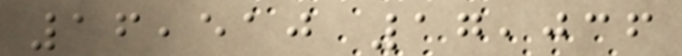16,510 17,036
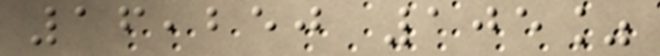16,250 105%
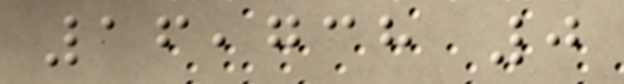16,738 0
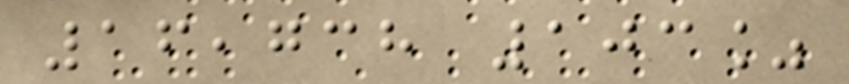16,738 103%
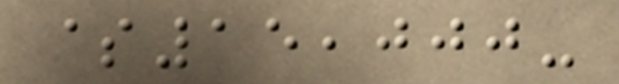$15,000-
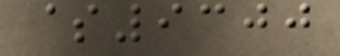$9300
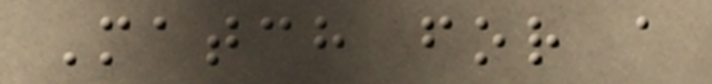Match for a
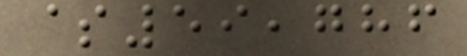$59,786
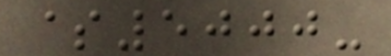$5000-
